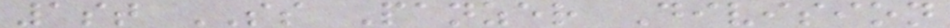1st SS Panzer Division
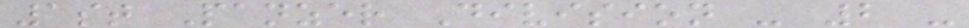1st Panzer Division - 2 -
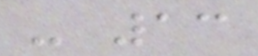- 13
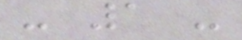- 1 -
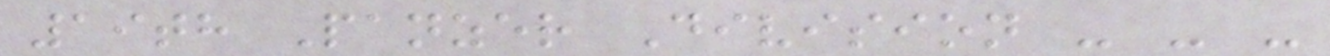19th Panzer Division - - -
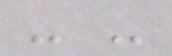- -
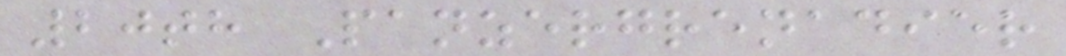20th Panzergrenadier
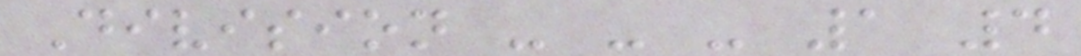Division - - - 1 4
